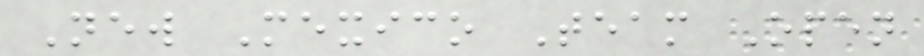New Mexico Team Open
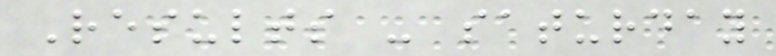Results - saturday
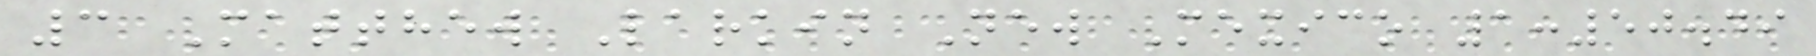3 Matthew Larkin New Mexico 1:50.49
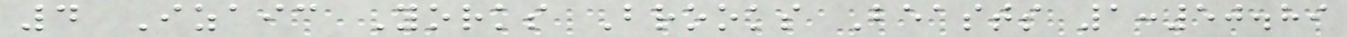4 Izaic Yorks Brooks Beasts 1:50.89
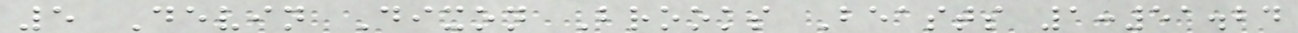5 Devin Dixon Brooks Beasts 1:51.24
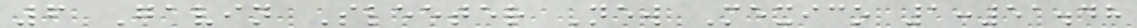6 Gavin Sleeter New Mexico 1:51.48
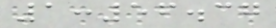1:56.37
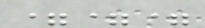===
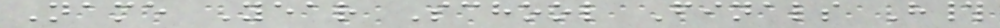Name Year School Finals H#
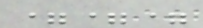===
